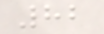82
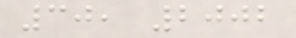30, 2002
